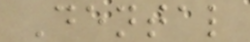Dental
